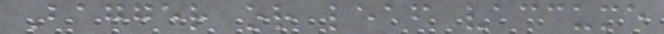Bagger or leaf vaccume
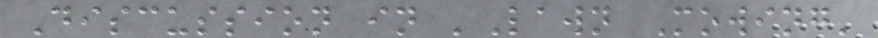Discussion in 'Lawn Mowing'
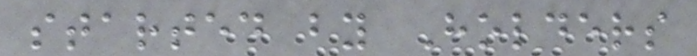started by Holders
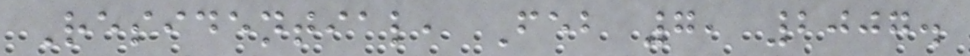Residential, Feb 7, 2007.
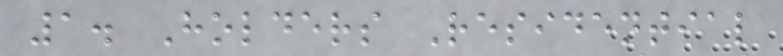1. Holders Residential
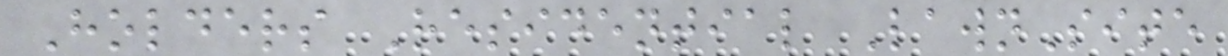Holders Residential LawnSite
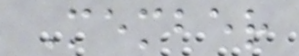Member
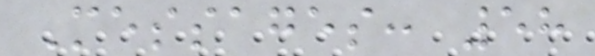Messages: 58
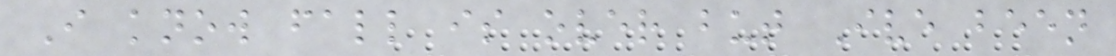I know fall is over but Ive been
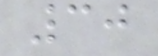30
